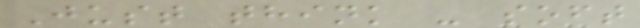Just think - soft
